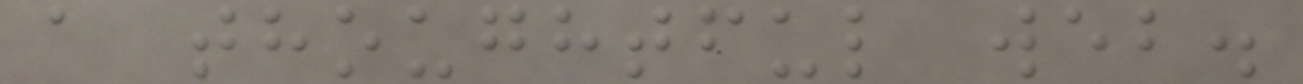a thoughtful web.
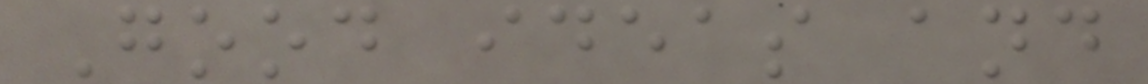Good ideas and
